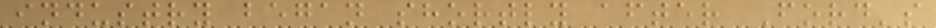industry began shortly after Ford's
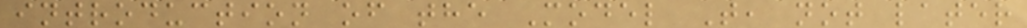introduction of the Model T, not later
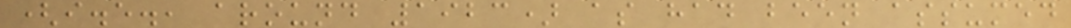(i.e., around 1923) as had been assumed
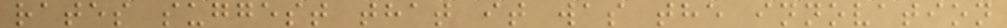rates suggest that it was the innovation
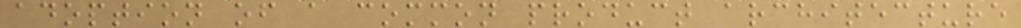adoption of a common product architecture
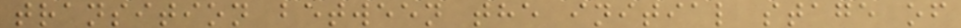transition between the initial stage of
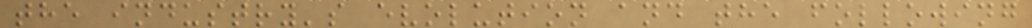the industry's evolution and the following
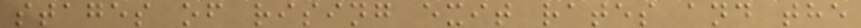stages of rising exit rates and the
